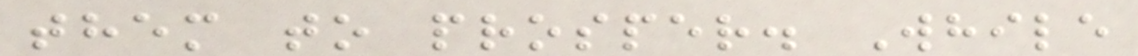them to prosper. While
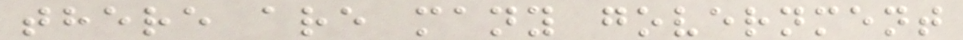there are many government
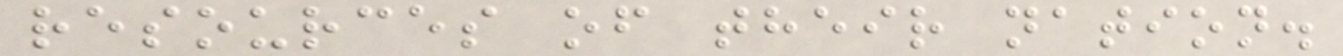resources of their nation.
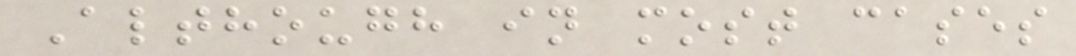Although in most cases
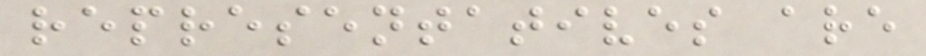representatives are
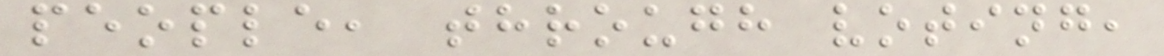people, through voting,
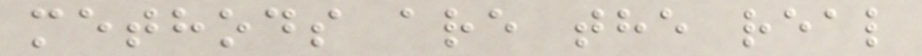methods are the real
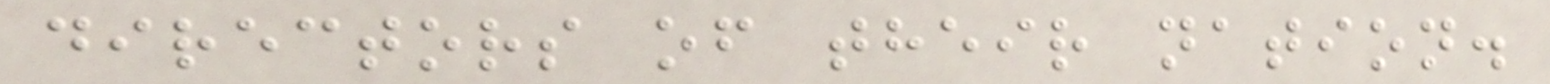directors of their nation.
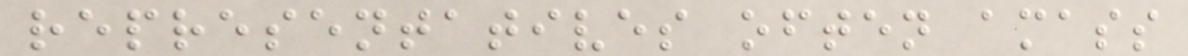representatives often amass
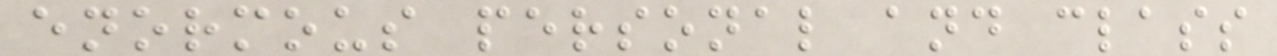enormous personal and class
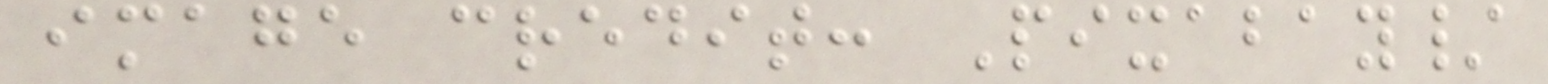image credit: Pixabay/
